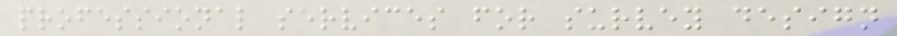professional services for survey design
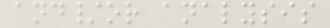and/or analysis
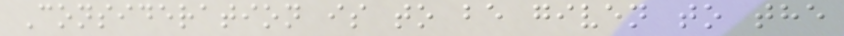Consideration is to be given to the
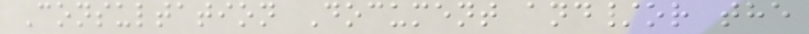Consultation Document and/or the
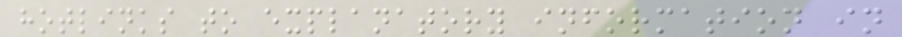hotlinks to explanatory information in
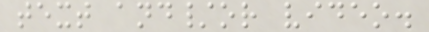text and/or video.
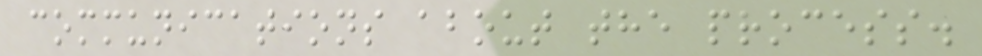communications about the process.
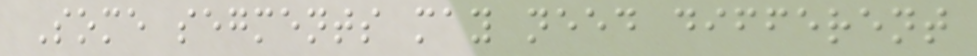Some segments may need different
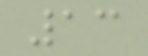13
